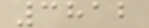3812
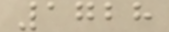1728
